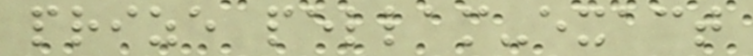prize pellam-exact
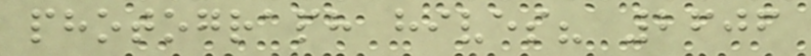photograph hives? 2606
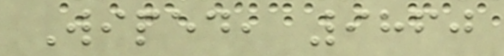Wiped, 9860
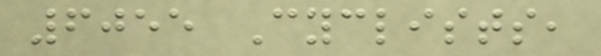6055 Cyclists,
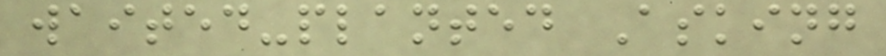waited-planted Asking
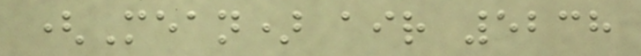(Mean) air 5238
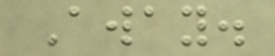Away.
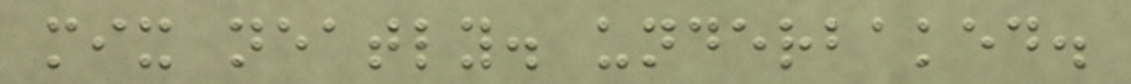mix neatly. underbaked.
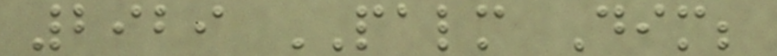2929 PALM Dim;
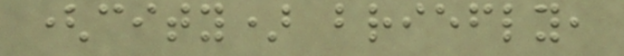(city) briefly,
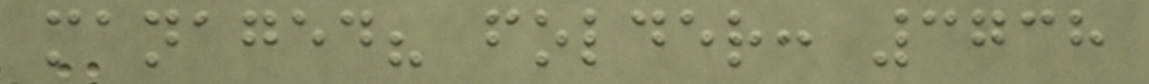managed? folder: 3738
